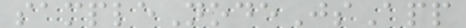sampleNodeJsApp
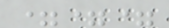===
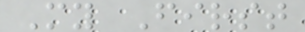My First
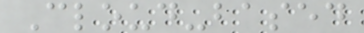Cloud-based
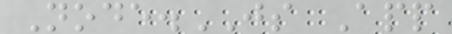Node.JS App
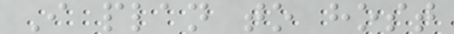I plan to host
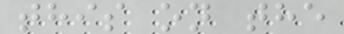this on the
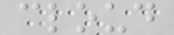cloud
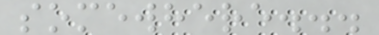somewhere...
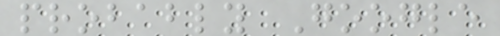probably Google
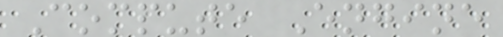Compute Engine
